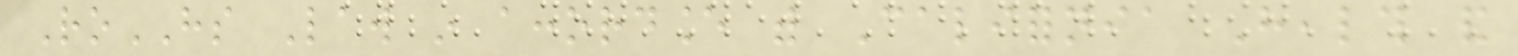RoHS Law in accordance with California Health and
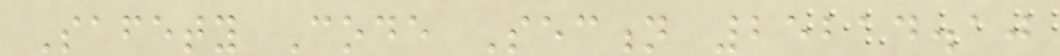Safety Code Section 25214.10
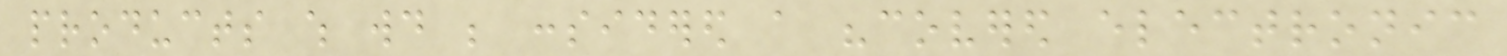products which would be considered a "covered electronic
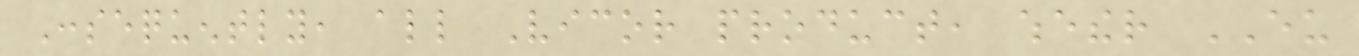Consequently, all Vicor product, whether EU
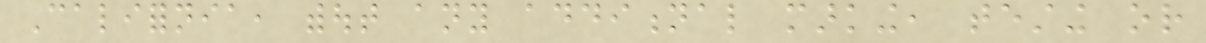California, without any additional marking, testing or
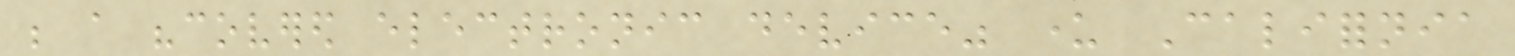be a "covered electronic device" under California
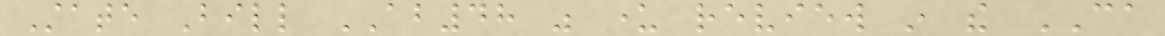State Bill AB48 was under review in the CA
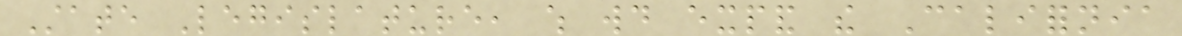State Legislature, which would expand the California
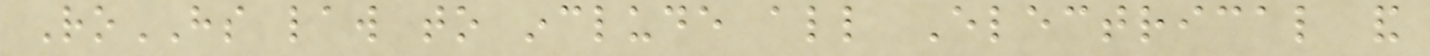RoHS law to include all Electrical and
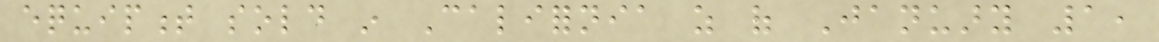equipment sold in California as of January 1,
